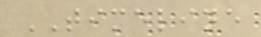TIMELINE
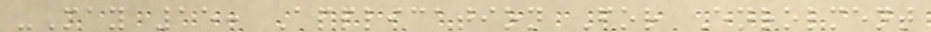-May 15: Application For Enrolment
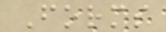Forms
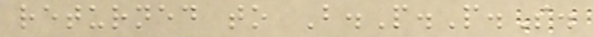returned to B.P.P.S.
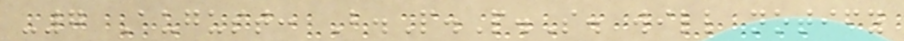-7 August: B.P.P.S. will notify
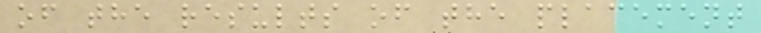of the results of the placement
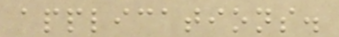applications.
